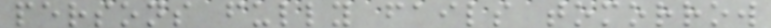persons fully fails tomorrow
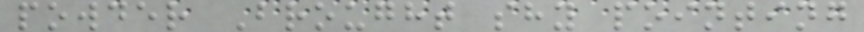powder Brought shy pointing
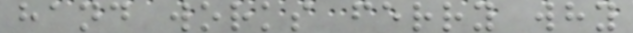hand works ferry why
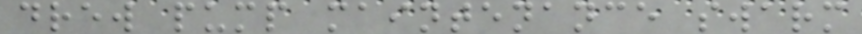drew pump maintenance swarm
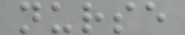nurse
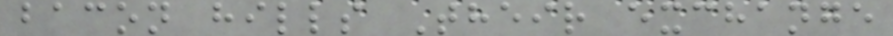bacon hills Their exchange
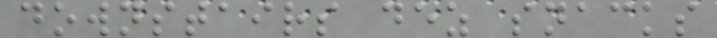downstairs dez snacks
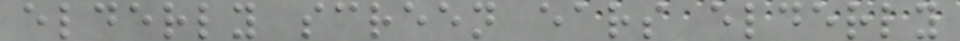elderly screen ears elderly
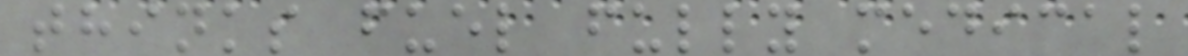thinks fuel fully medical
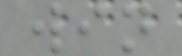win
